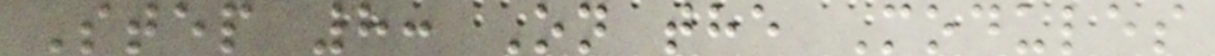Step 8: On the Modules
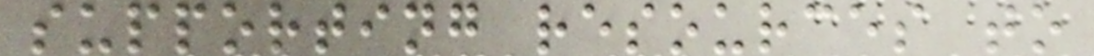supporting resources to
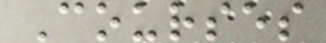Courses
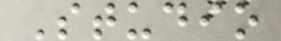Studio
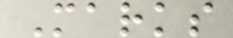Marks
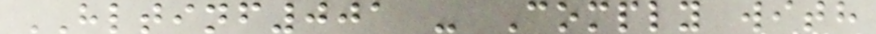HLTINF001 - Comply with
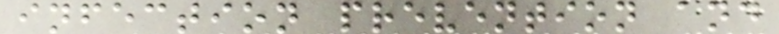infection prevention and
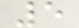5
